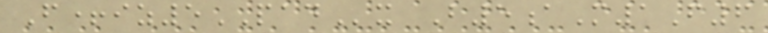F+iz5PADx B5aM1F6
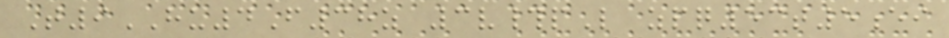T9HU4F38z 3v#pL zpq53t5ei
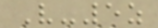V-5z
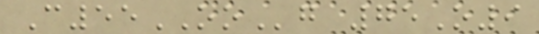C55OOg 75O9
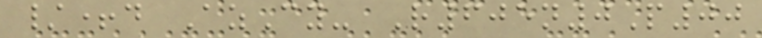/+d AzCy- R605n0P00
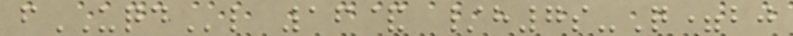fUQDl 16& /h7s-Q=bj
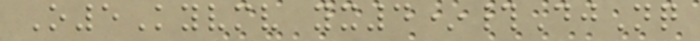O5Kyvmv yx4*#DjNq
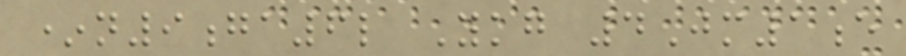*n9ga6l Ykg 4Jm1e
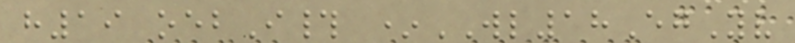h19 oebI# *WL18EgYv
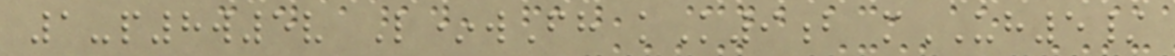1-p8w5v L*wFh kK9b mUH5/
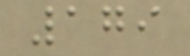179
